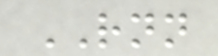RNN
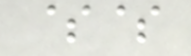$$
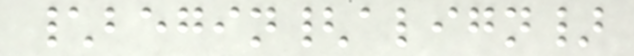\begin{align}
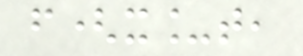f(x_t,
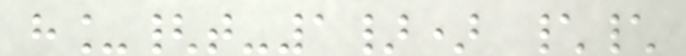h_{t-1}) \\
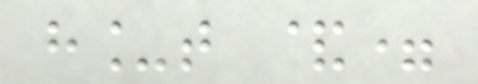h_t &=
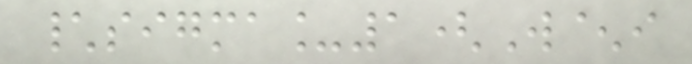\sigma_1(W^i
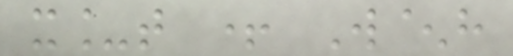x_t + W^h
